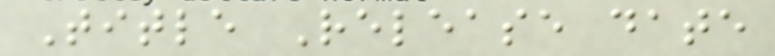Title Release date
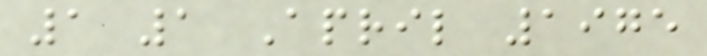1 1 April 1975
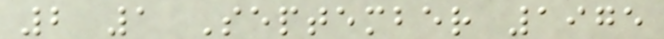2 1 September 1975
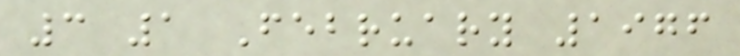3 1 February 1976
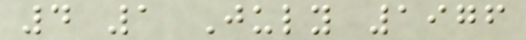4 1 July 1976
